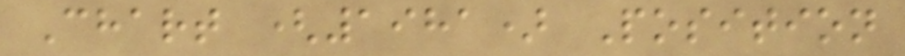Chart (1981) Position
